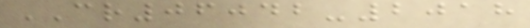CR06042-2018
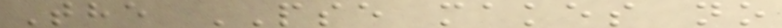The PSE makes no
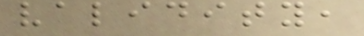validity,
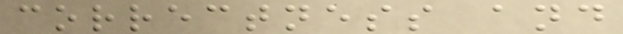correctness and
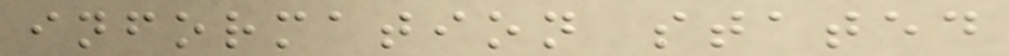information stated
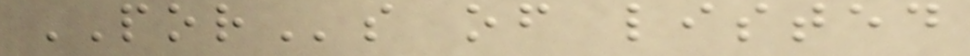PORs of listed
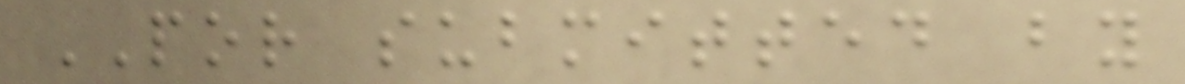POR submitted by
